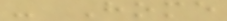- Home
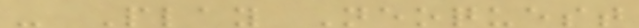- Play Neoquest
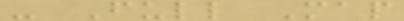- Full Map
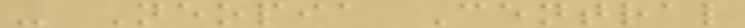- Neopia Central
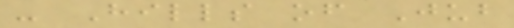- Hills of Jub
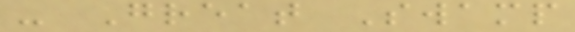- Great Swamp
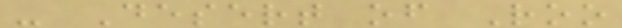- Desert of Roo
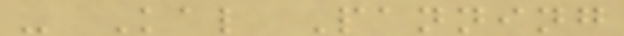- Kal Panning
